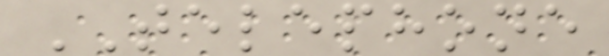TELEPHONE
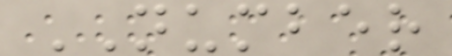NUMBER
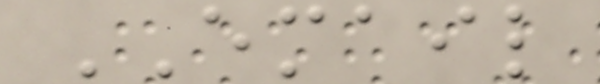EMAIL
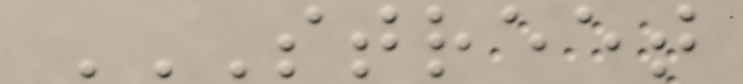STREET
